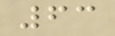63
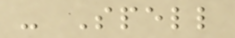- Spell
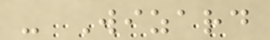- Wizard
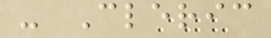- Cleric
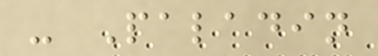- Paladin
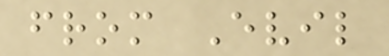from Evil
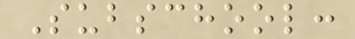Subschool:
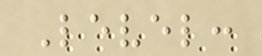Level:
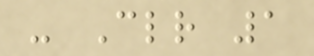- Clr 1
